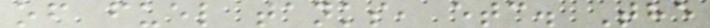of fuel tanks, etc. The
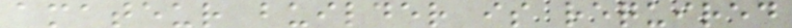amateur builder is required
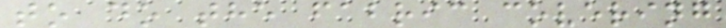to do the fabric covering
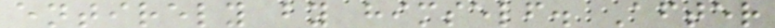entirely by himself. After
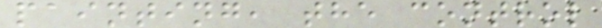painting, the control
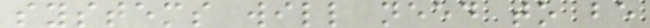systems will need to be
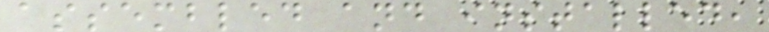assembled and installed,
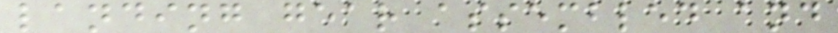landing gear assembled and
